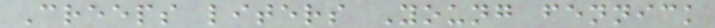Creeps liters Young fennick
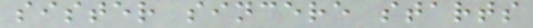sister sincere starts
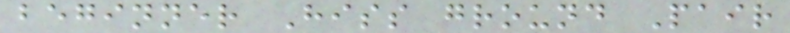beginner Hiss ground Pair
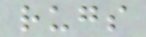rugs
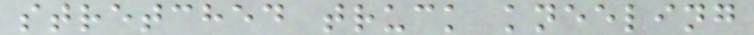stretched truck kneeling
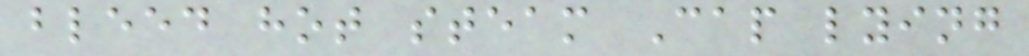bleed hot steam Cap lying
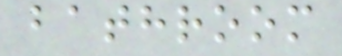bathroom
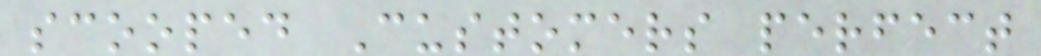scooped Customers perfect
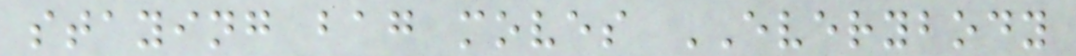staying bag moves EVERYBODY
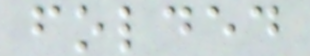folded
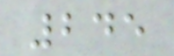245
